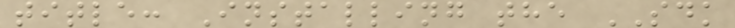title: Installing the SDK
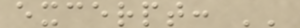excerpt: ''
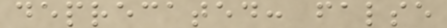deprecated: false
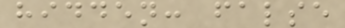hidden: false
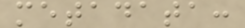metadata:
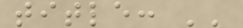title: ''
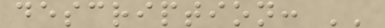description: ''
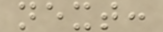next:
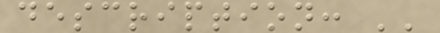description: ''
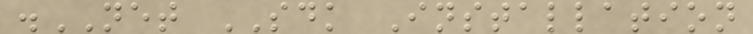.NET SDK Installation
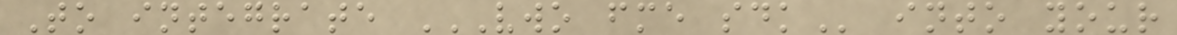To integrate VWO FME SDK into your
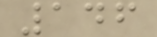146
